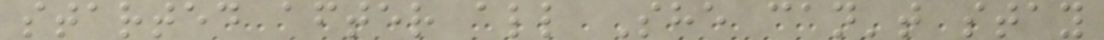started after all She can't stay
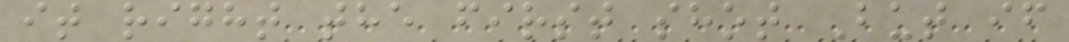it right the first shot But if
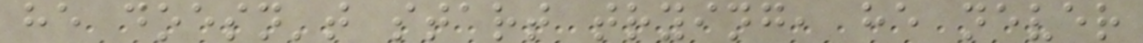he doesn't start trying, he never
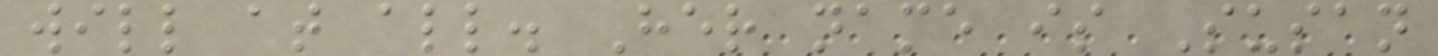will at all. Her name is Susan
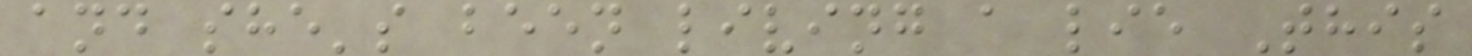and she's been living a lie This
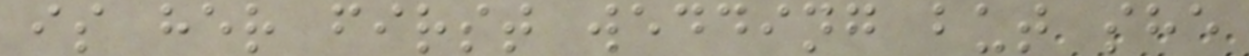is her first wedding but she
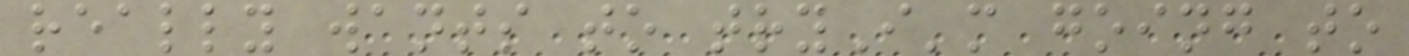really wants to tryI'm going to
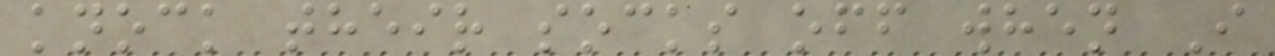knock their socks off when I
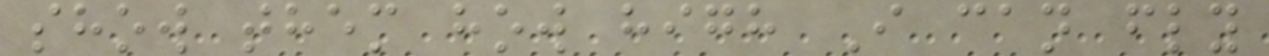show them how high I can fly
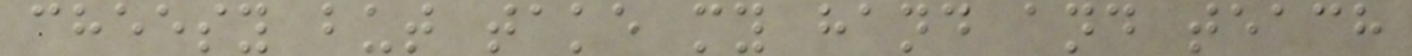cheesy but take my hand and teach
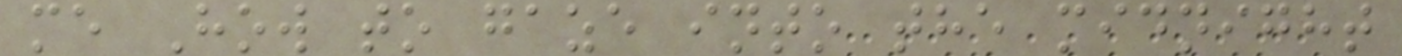me How to gaze into the midnight
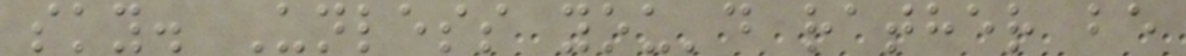sky. Unless you'd rather be
